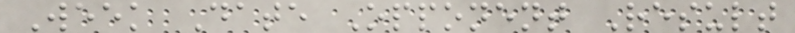Week Date Opponent Result
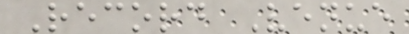Record Venue
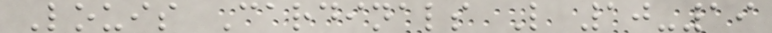Louis Cardinals L 10-19
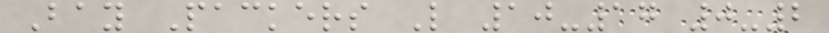Bay Packers L 10-17 0-2
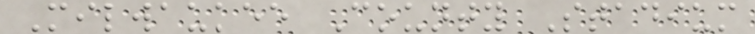Milwaukee County Stadium
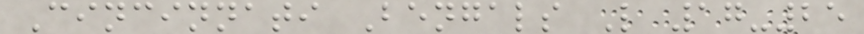Cincinnati Bengals L 17-25
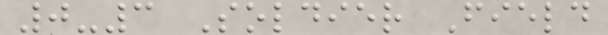0-3 Soldier Field
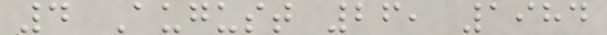4 August 26, 1984
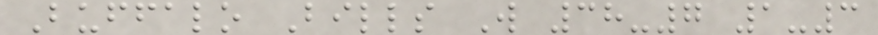Buffalo Bills W 38-7 1-3
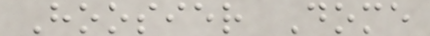Hoosier Dome
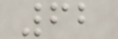62
